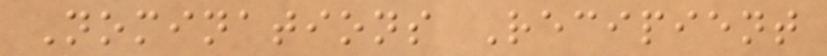Nominations Recipient
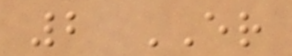2 ER
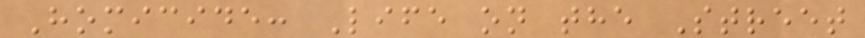Homicide: Life on the Street
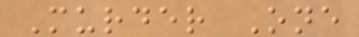Murder One
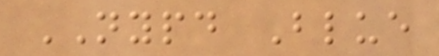NYPD Blue
